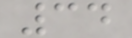34
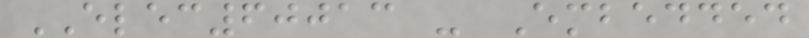ELEC60013 - Embedded
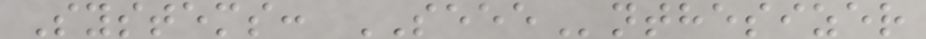Systems: SEEEnthesizer
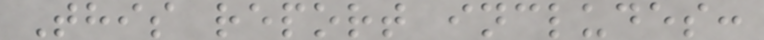This report includes:
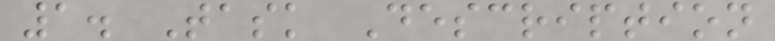1. Task Description
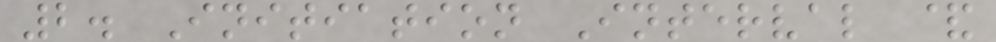2. Initiation Interval &
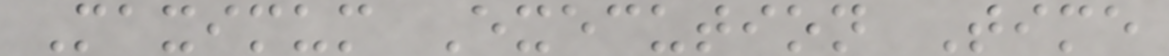Maximum Execution Time
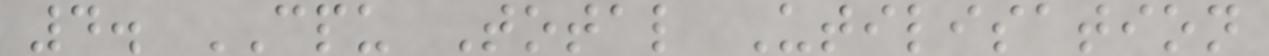4. CPU Total Utilisation
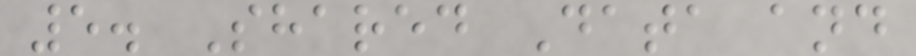5. Shared Data and
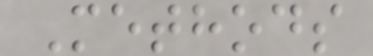Methods
